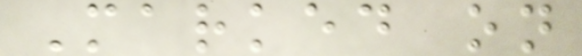Marked on
